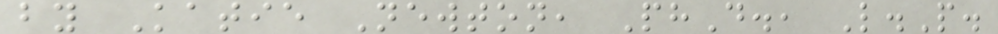by Katie Newton, PhD., L.P.
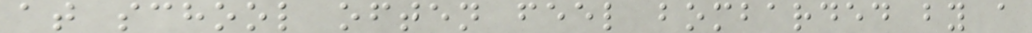at school often feel bombarded by a
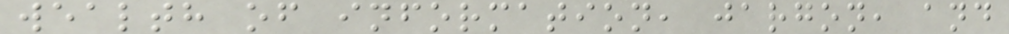wealth of information, jargon, and
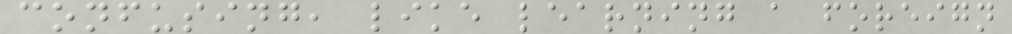confusing, like learning a foreign
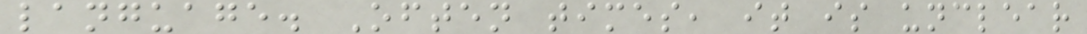language. Often times, it is unclear
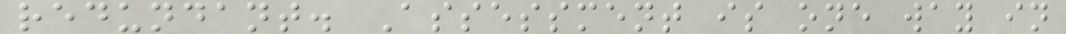redundant. Assessment is one way in
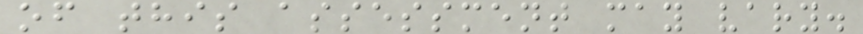of this assessment may vary.
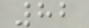82
